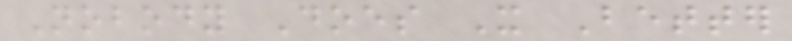Nobody Does It Better
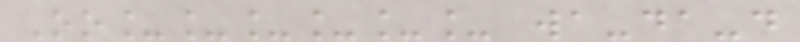Oo______ wa-da-do
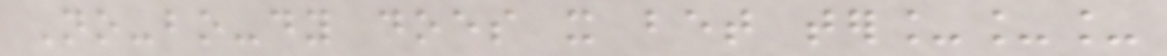No-bo-dy does it bet ter___
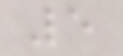5
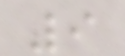9
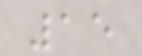15
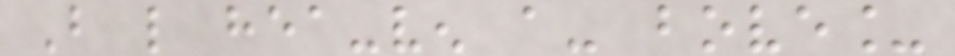But like hea-ven a- bove_
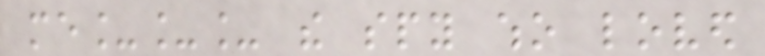me___ the spy who loved
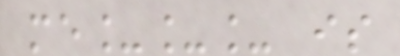me___ is
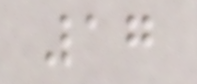17
